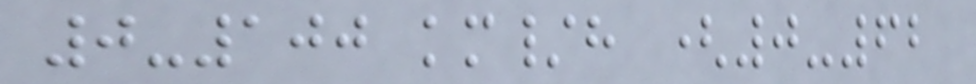0-100 km/h (0-62
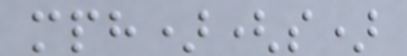mph)(s)
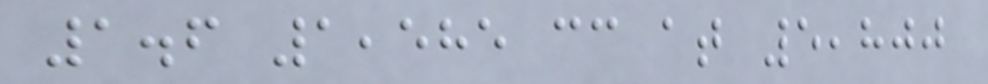1.6 1,585 cc at 5,800
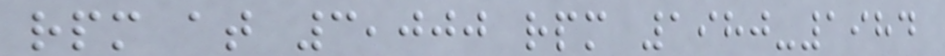rpm at 3,000 rpm 1980-1984
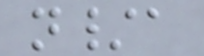n/a
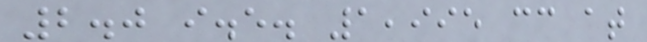2.0 i.e. 1,995 cc at
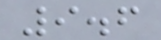9.6
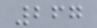267
